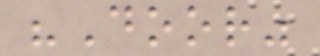"Door"
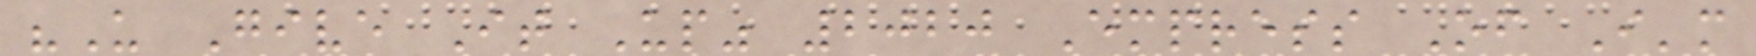"U Give It Up" 2020 Empress Of I'm
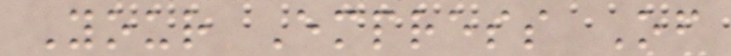Your Empress Of
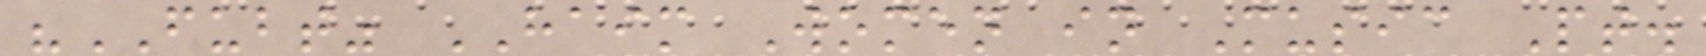"FUBT" HAIM Women in Music Pt.
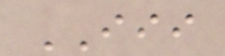III
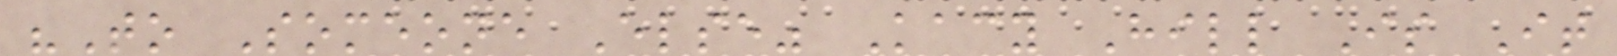"To Someone Else" Kacy Hill Is It
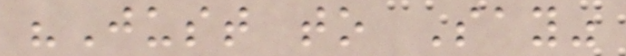"Just to Say"
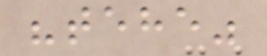"tehe"
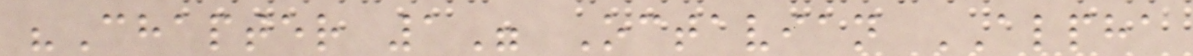"Chapter 1" Octavian ALPHA
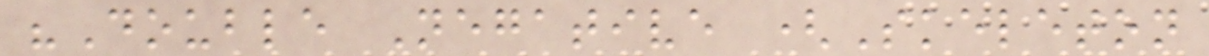"Double Negative (Skeleton
